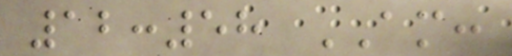12:58 AM:
